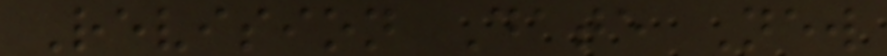Revision Date New
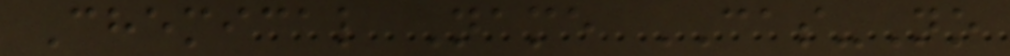Chemical Name CAS-No
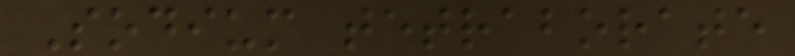Sodium tetraborate
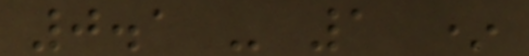0.1 - 1 *
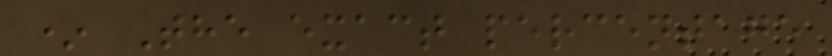* The exact percentage
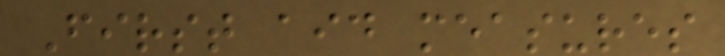First aid measures
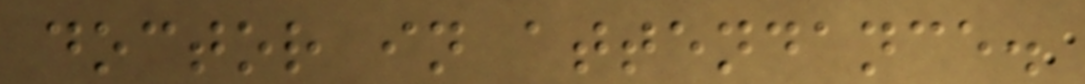doctor in attendance.
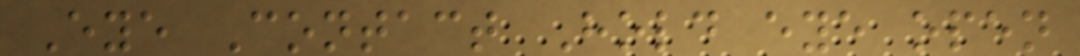Eye Contact Hold eye open
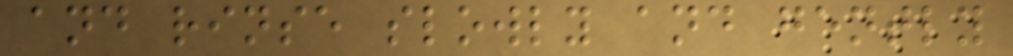and rinse slowly and gently
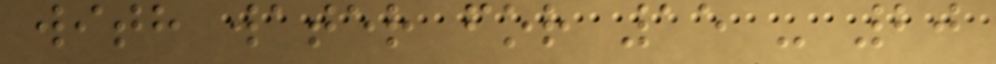with water for 15 - 20
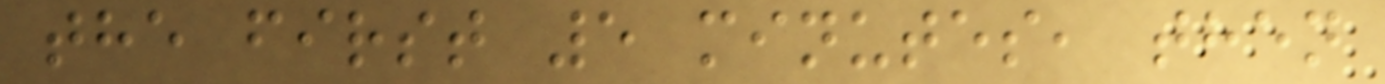the first 5 minutes, then
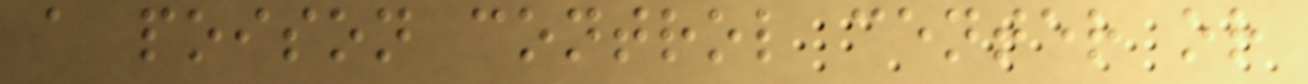a poison control center or
